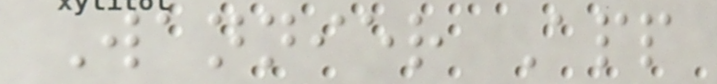Wannier App
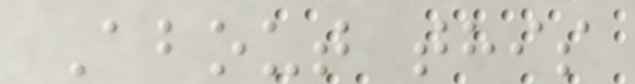About this
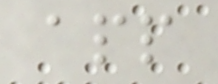app
